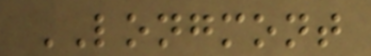LONGMONT
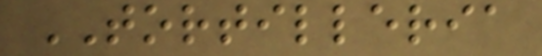TORTILLERIA
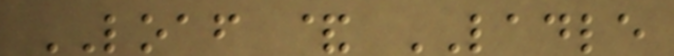LOAF & LADLE
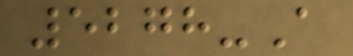5278-A
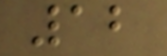12
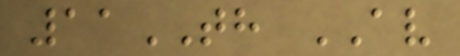11TH AV
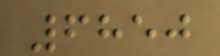6850
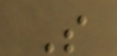S
